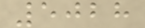5028
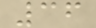36
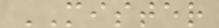MISTER
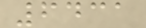6431
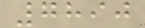7890
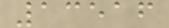13516
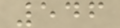546
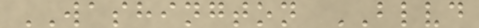WASHINGTON BLVD
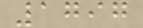1797
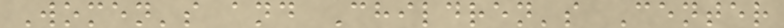Women's and Children's Center
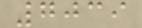7039
